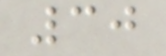30
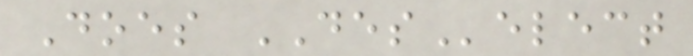Does DESelect
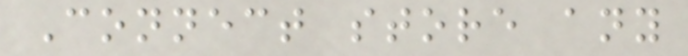Connect store any
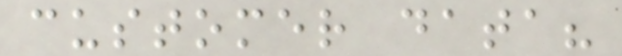customer data?
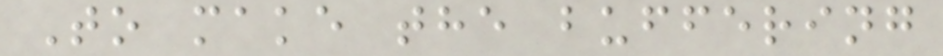To make the buffering
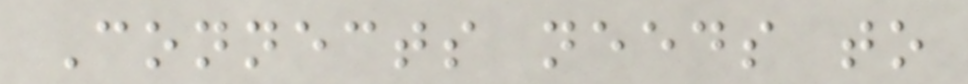Connects needs to
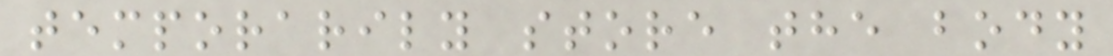temporarily store the body
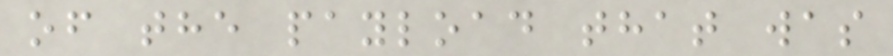of the payload that was
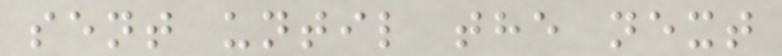sent until the next
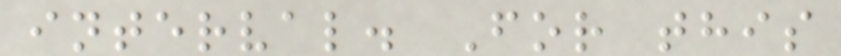interval. For this
